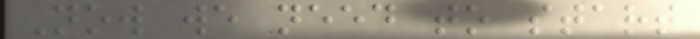Now we need to start
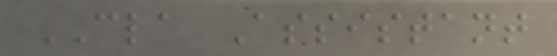CLA Assistant
